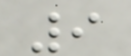9
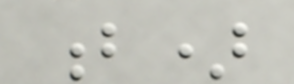b)
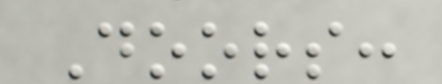Doors:
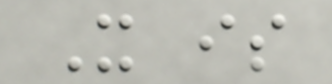It is
